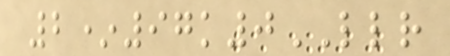2*97k0LLR
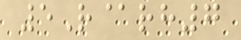5R@rh7
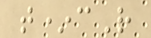t*cR
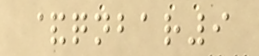&qnbar9
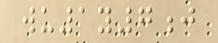wu1y7j
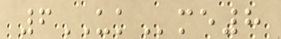6UKme8
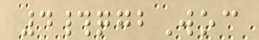4#qgbWoc
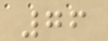76
